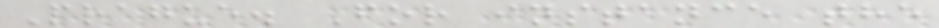Prague. For instance the
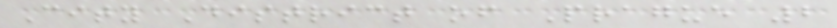City District of Prague 2
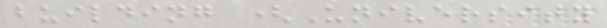building (University
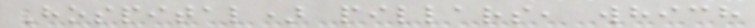Hospital) pillars, which
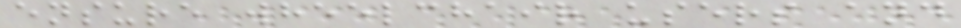ensure wheelchair users and
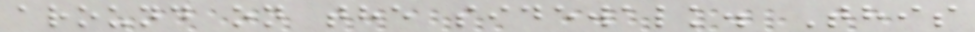around on the sidewalk. This
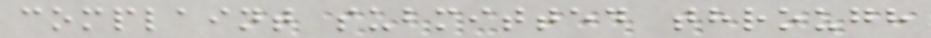complaint submitted through
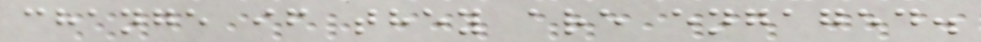change if they are engaged.
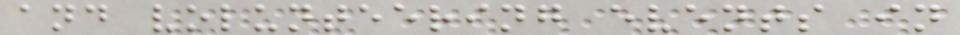and volunteering events in
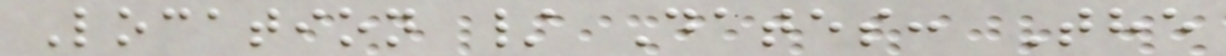Location / Dates: The
